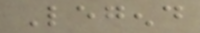Legend
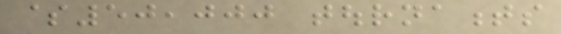$50,000 tournaments
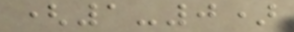(1-0)
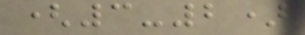(3-2)
